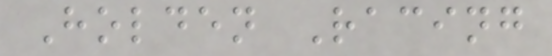Holden Racing
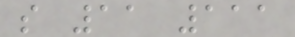s 11 111
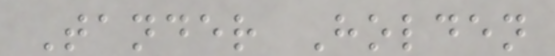Tander Holden
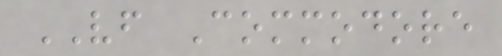VF Commodore
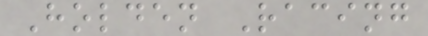Holden Racing
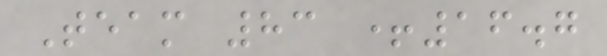Team 83 +16.7
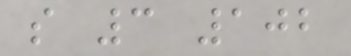s 3 102
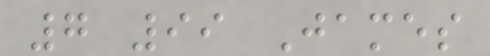7 99 James
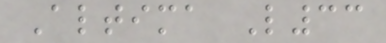Altima L33
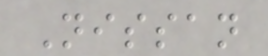Nissan
